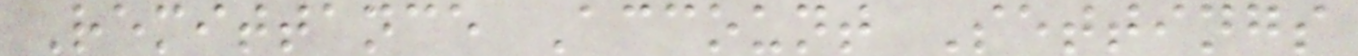Remittance Account Settings
